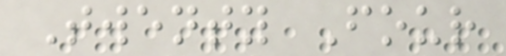Twenty Four
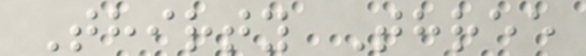Thirty Three
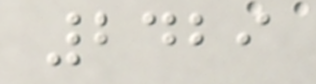2429
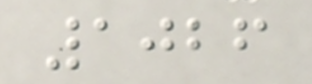1026
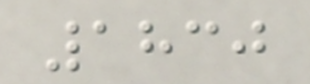1830
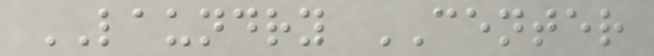LAUNDRY CENTER
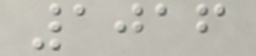1016
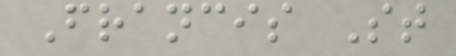Francis St
